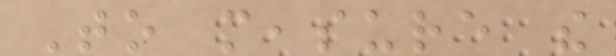To measure the
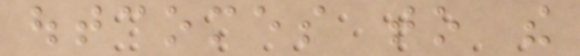outcomes to the
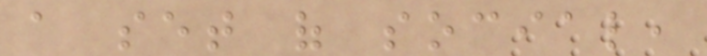a set of social,
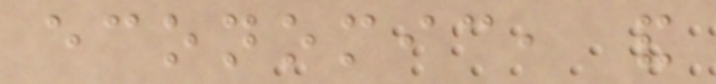economic, and
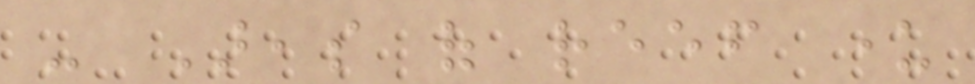- Areas of reef under
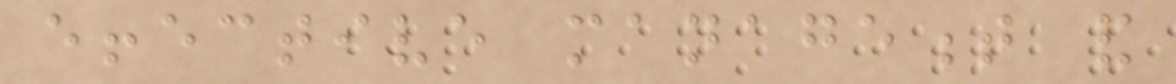effective management and
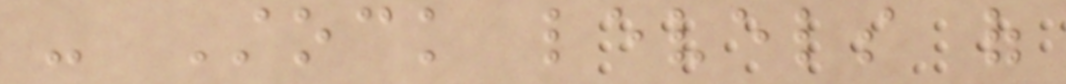- Stock levels of
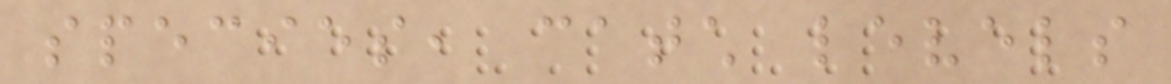species, catch levels
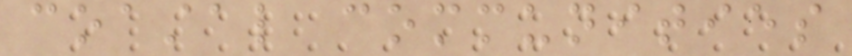coastal communities
